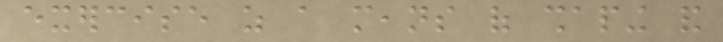exercise as a means of shaping and
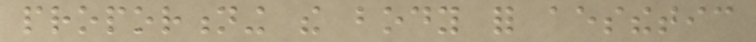proportioning the body for aesthetic
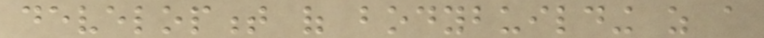development of bodybuilding as a
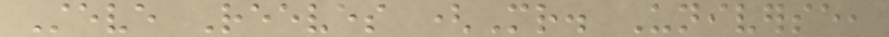Steve Reeves (Mr. Universe,
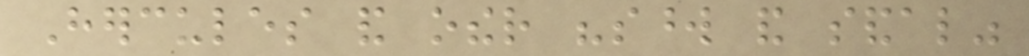Hercules and other "sword and sandal"
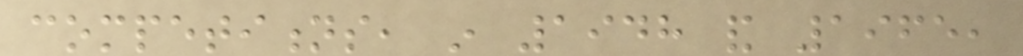competitions, in 1948 and 1965,
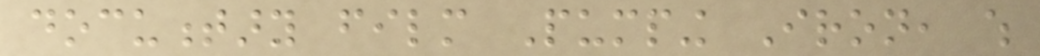documentary film Pumping Iron, which
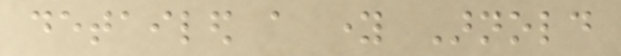detailed a young Arnold
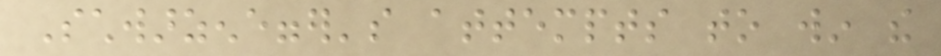Schwarzenegger's attempts to win the
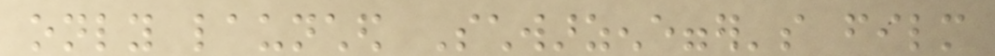only launched Schwarzenegger's film
